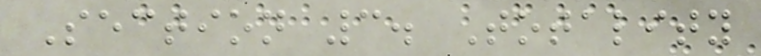Section 3. Totality
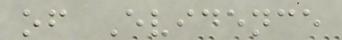of Evidence
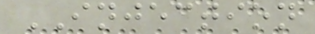INJECTION
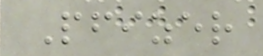Pfizer
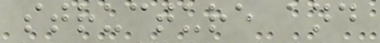structure and
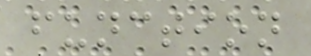function
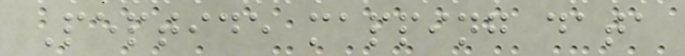Peptide mapping data
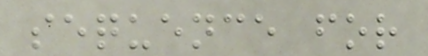sequence for
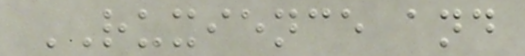RUXIENCE and
